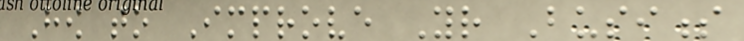How to Improve Your Business
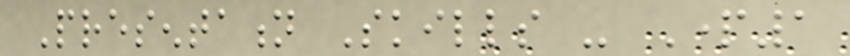Presentation Skills - Part1
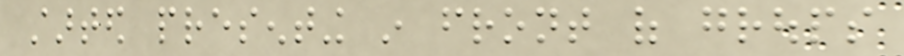started presenting in front of groups
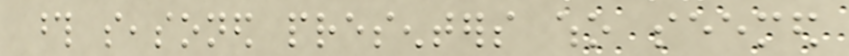those seasoned presenters who seemed
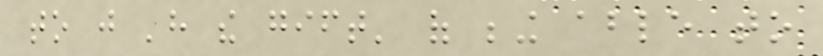to just 'have the gift' of being able to
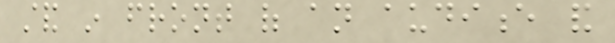stand in front of an audience and
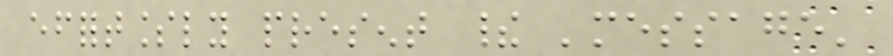effortlessly present their 'message'
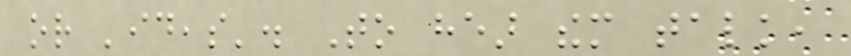or 'ideas'. To hear them talk,
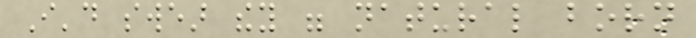I'd swear they were natural born
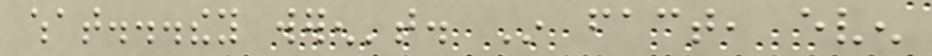what...they weren't. In fact, even
